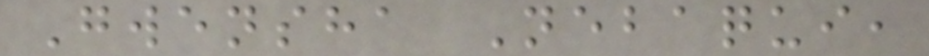Gwensha Nebaqui,
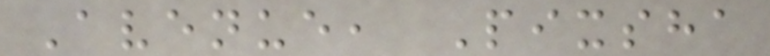Avenue, Pixsha
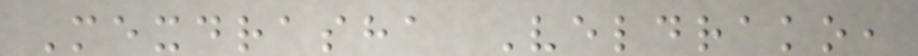Mexdrasha Veldrako,
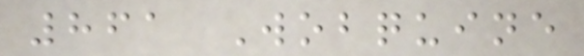861 Wobquine
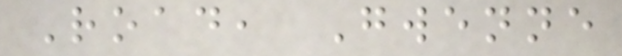Road, Gwenne
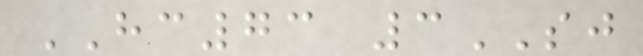HC73 3SJ
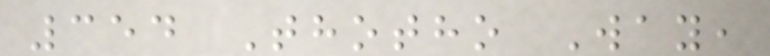354 Thotho Way,
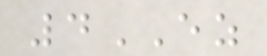4EZ
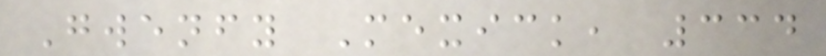Gwenfy Mexick, 334
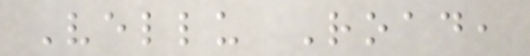Vellu Road,
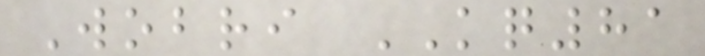Wobri KQ81
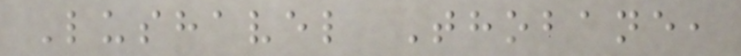Lushavel Thobane,
